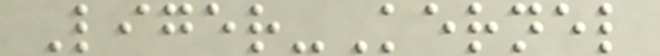Liger-Kernel
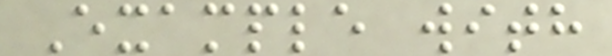Example with
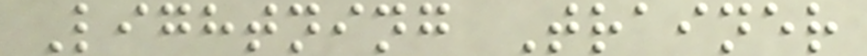Lightning Trainer
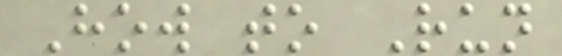How to Run
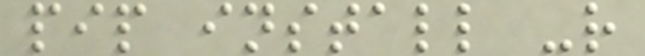pip install -r
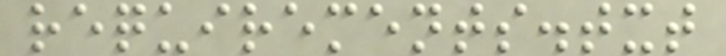requirements.txt
